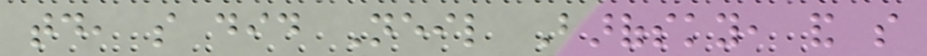today, so did Neil Barofsky, and so
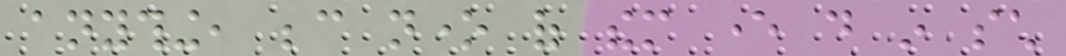anything, because none of them ever do in such
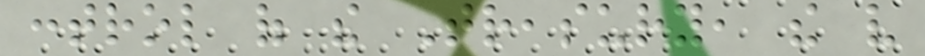control of the Treasury, the very
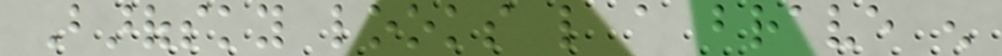Barofsky looks like a brave enough
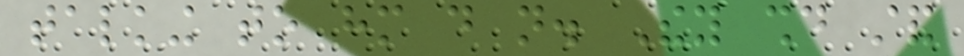talking to him do not. They should stand
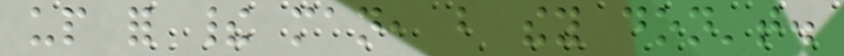up for their man, but they don't.
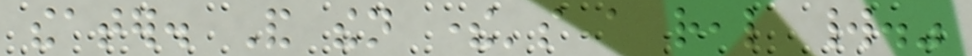theater. And then there's a real world."
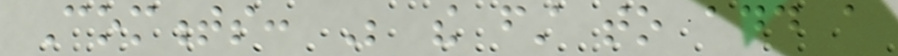Comments: Be the first to add a
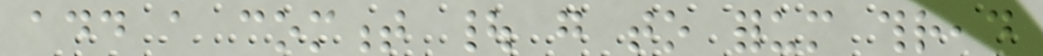add a comment | go to forum thread
